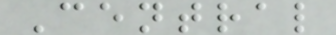Central
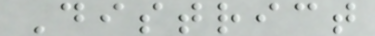District
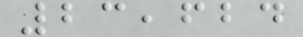23,624
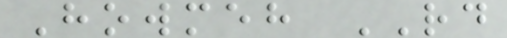Howmeh RD
